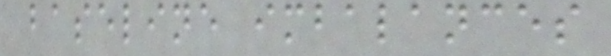baseline imbalances
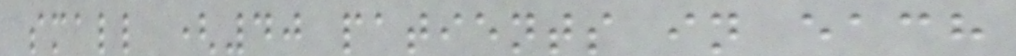small (40 patients in each
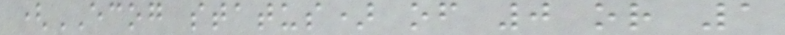(ECOG status) of 0 or 1
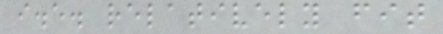i.e. relatively fit
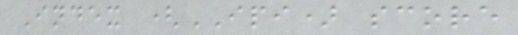Index (IPI) score
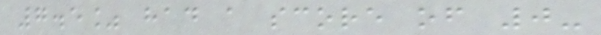7.5% had a score of 0-
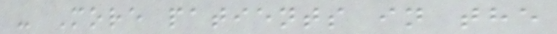- More patients in the
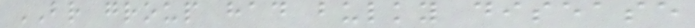BR group had bulky disease
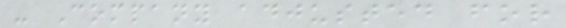- Company adjusted for
